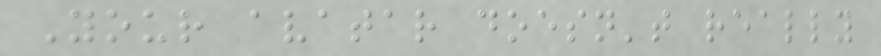Your avatar doesn't really
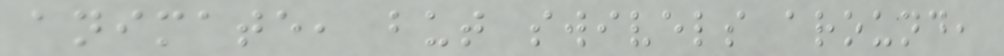animate, but swivels around,
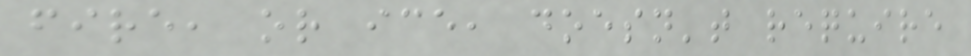fire, or ice, doesn't require
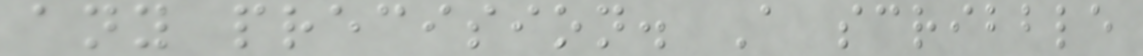any precision. A scribble
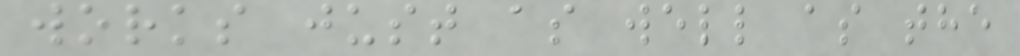works just as well as the
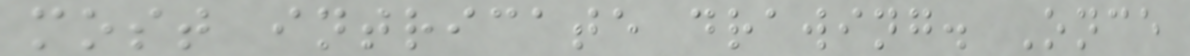most intricate drawing. Once
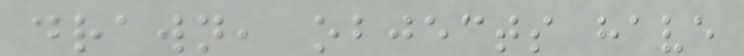drawn, objects have
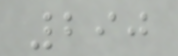290
